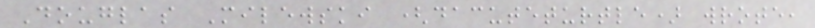Douglas Milewski (dacuteturtle) wrote,
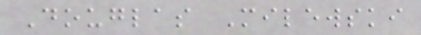Douglas Milewski
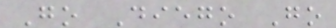Go Diego Go
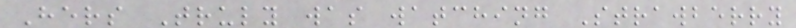Hers Truly was watching Strawberry
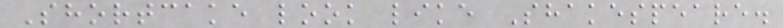Shortcake look like Shakespeare.
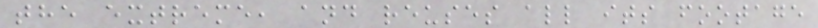the extreme, and reuses all its footage
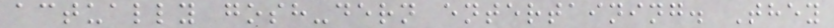actually gosh-dern entertaining. They
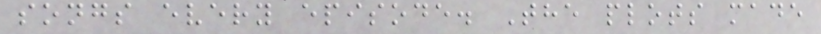songs every episode. The plots made
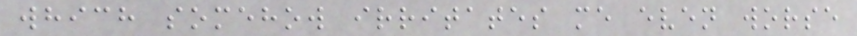which somehow irritates me even worse
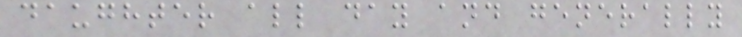daughter all day and generally
